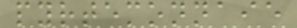pyrtemonnaie
